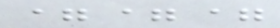===
